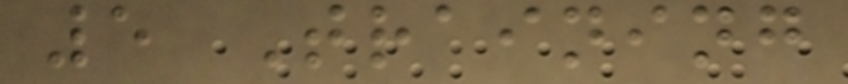5 Training
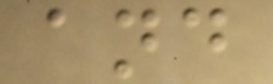and
